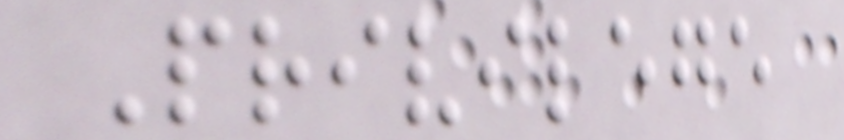Privilege
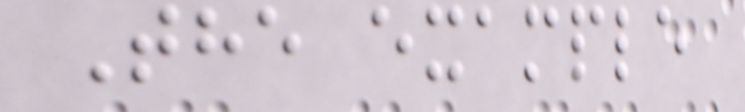The example
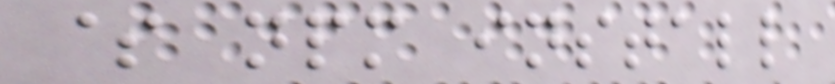$ npm install
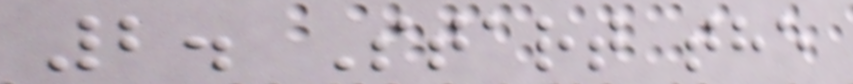2. Start the
